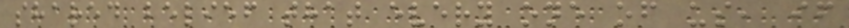shared belief that every one of us, if
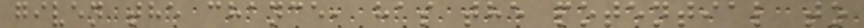given the chance, has the potential to
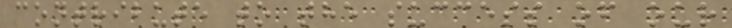contribute to the success of our
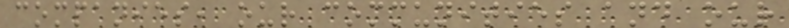companies, our communities and our
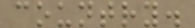country.
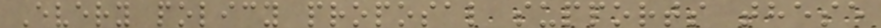Every policy proposal supports these
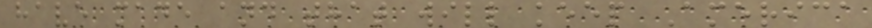have made and that will keep America
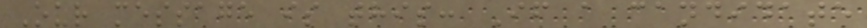Our message is this: If a candidate
